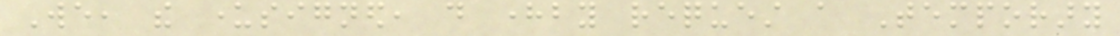We, the undersigned, do hereby request a Temporary
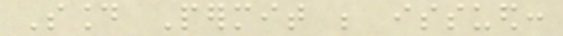Sound Permit be issued:
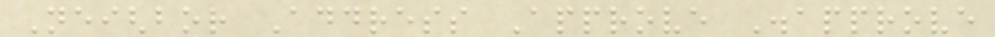Neighbor Address Approve Disapprove
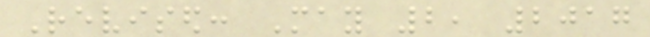Revised: May 2, 2017
